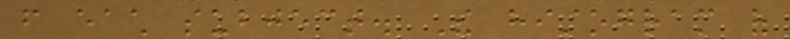from each subject. The histogram of
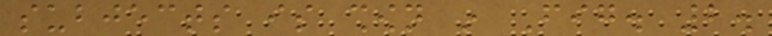subjects is shown in Fig. 2.
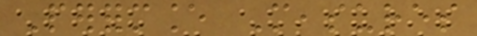Performance Measures
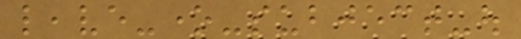leave-one-subject-out
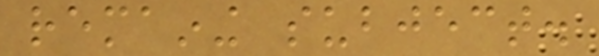remaining subject.
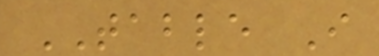TABLE I
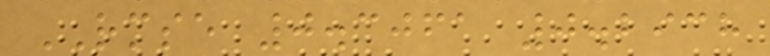RMSE 0.3061 0.2938
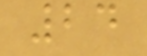24
